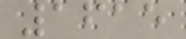1615
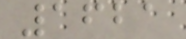1621
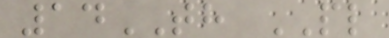14TH PL
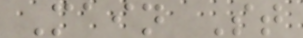Main St
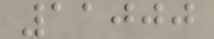11000
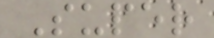Super
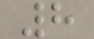8
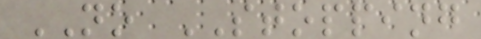NO STOPPING
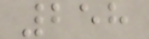258
